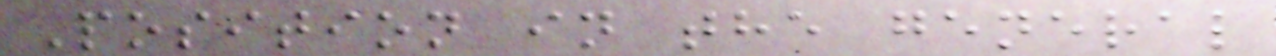Position in the general
